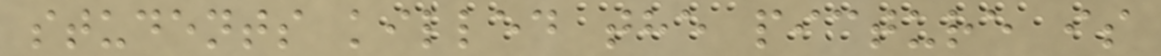students killed the picture is
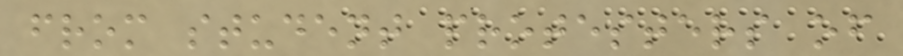from student protesters of
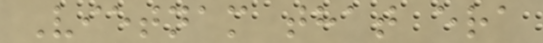Vietnam that era
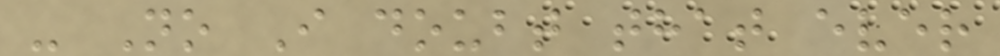- No I doubt that ever
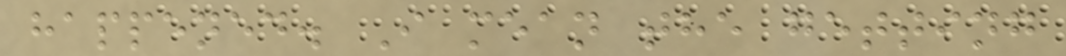happened. I mean the getting
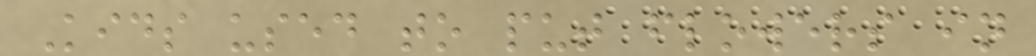Kids used to put flowers in
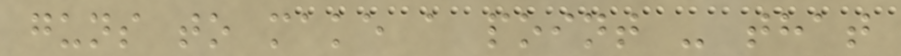guns to make a point - that
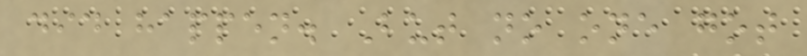did happen. But no one got
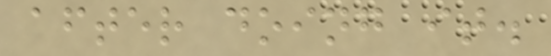after doing it.
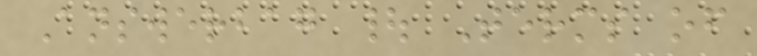Answerbag | Terms of
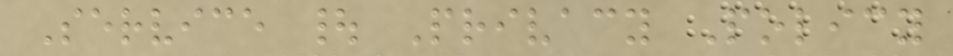Service | Privacy Policy
